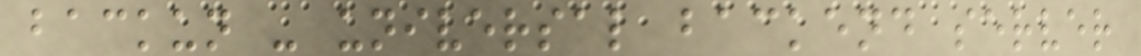backun - universal backend server
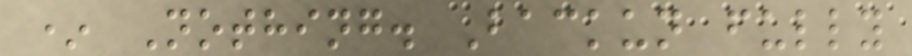* Nothing. Backun fully
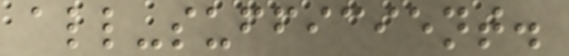all-sufficient.
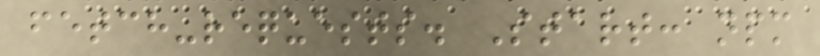fetch-requests. Start: npm
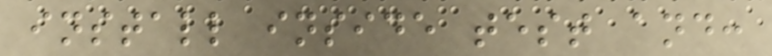install inside test and:
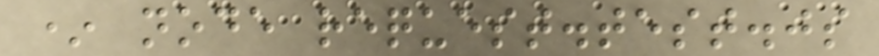* node request.test.js
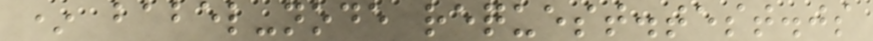* babel-node request.test.js
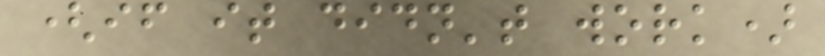(if it didn't work)
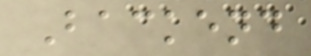Backend
